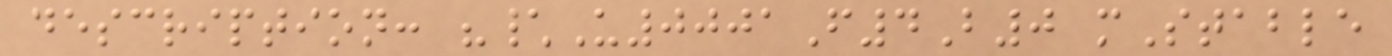description: "\U0001F4B0 mStable
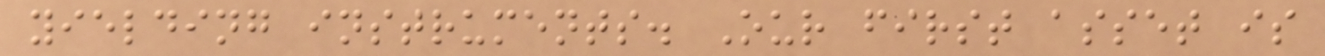yielding instruments. Our first asset is
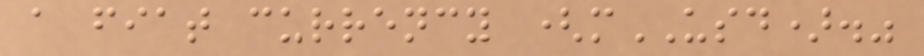a fiat currency (mUSD)."
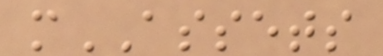mASSETS
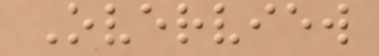Overview
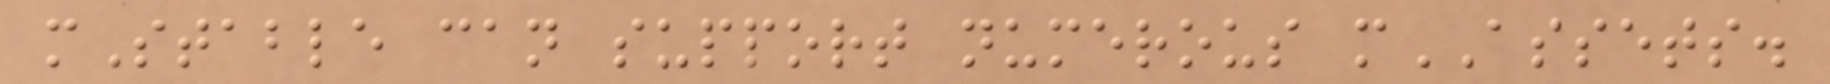mStable can support numerous mASSETS.
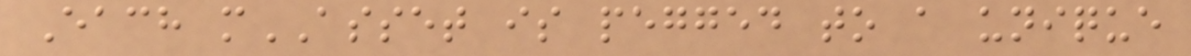Each mASSET is pegged to a unique
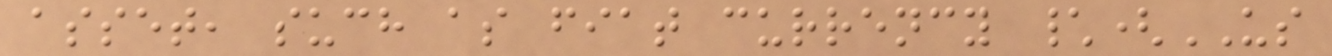asset, such as fiat currency \(US
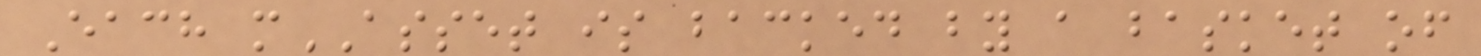Each mASSET is backed by a basket of
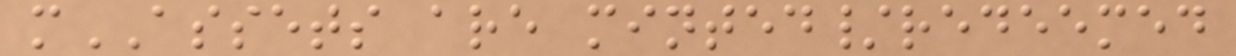mASSETS are minted/redeemed
